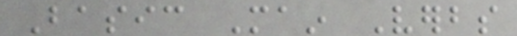Basic Main Verbs
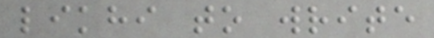likhi to write
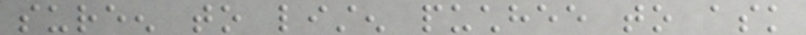sureen to listen puchhee to ask
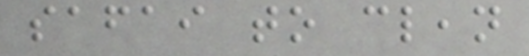safai to clean
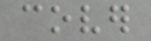cover
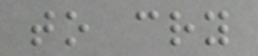to cry
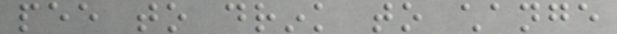pee to drink to change
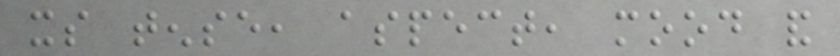its tense, aspect, mood and
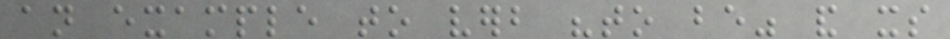an example to verb "to be" and its
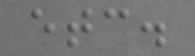etc.
